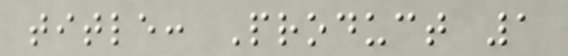title: Product 1
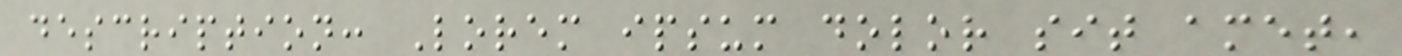description: Lorem ipsum dolor sit amet,
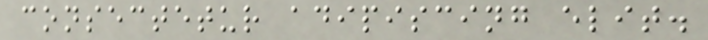consectetur adipiscing elit.
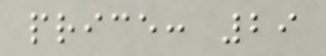price: 29
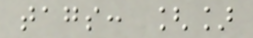tags: []
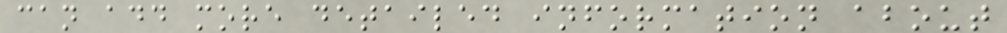can add more detailed information about
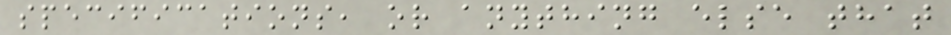specifications, or anything else that
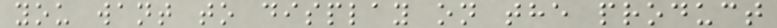you want to display on the product
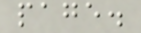page.
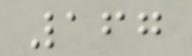167
